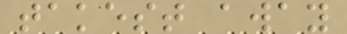takest away
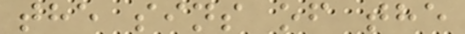the sins of the
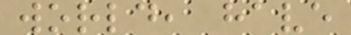world, have
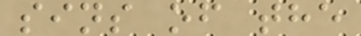sins of the
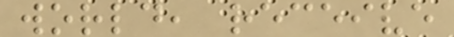world, receive
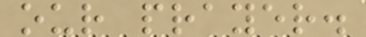our prayer.
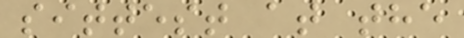sittest at the
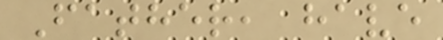Father, have
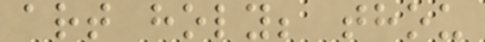art holy; thou
